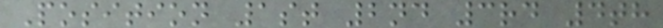Position 1st 2nd 3rd 4th
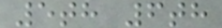5th 6th
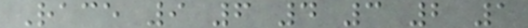Race 9 6 4 3 2 1
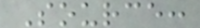Source:
